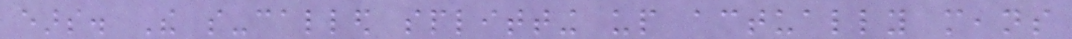ears. The so-called splitting up actually means
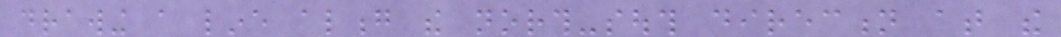drawing a line along the north-south direction at the
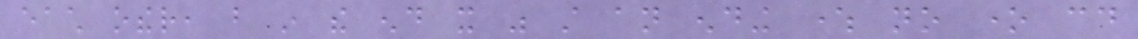each other, but in the end it was still an ending where no one could
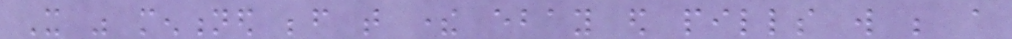It was mentioned before that there ebay ed pills will be a
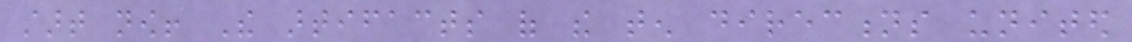start now! The artifacts of the ten directions united
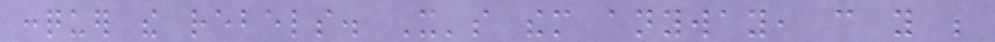conquer the rebels. It's them anyway, can you be
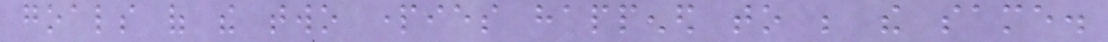goals of the two parties happened to be the same.
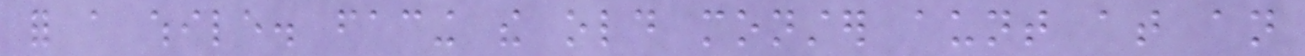for a while. facing the old monster aunt at an
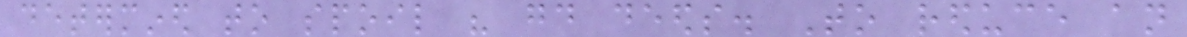determined to spoil his good deeds. To reduce an
